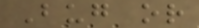Bug or
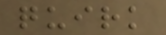quirk
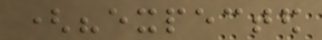("expected
